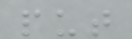put
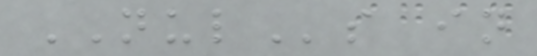NULs in
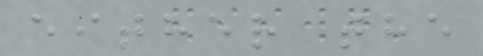either the
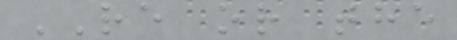RE or the
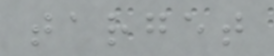target
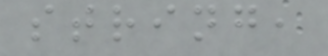string,
